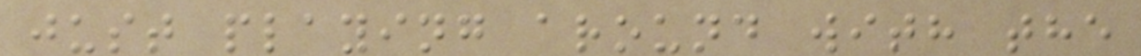just playing around with the
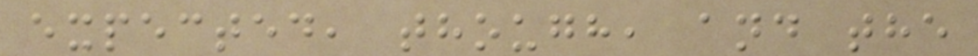expected, though, and the
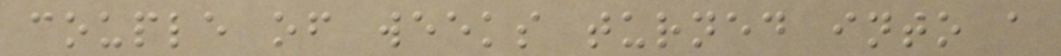couple of weeks turned into a
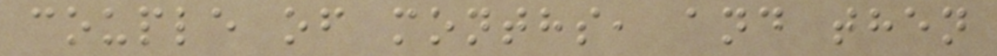couple of months, and then
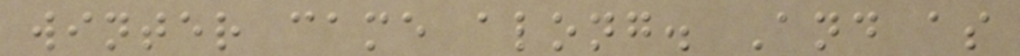winter came along. And as
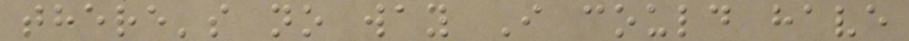there's no way I could have
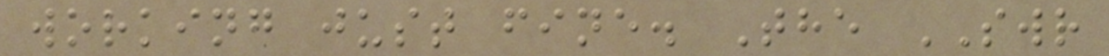working just fine. The SWR
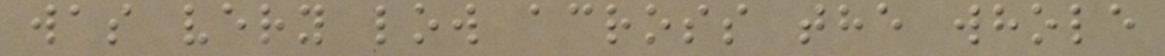was very low across the whole
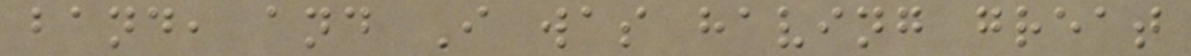band, and I was having great
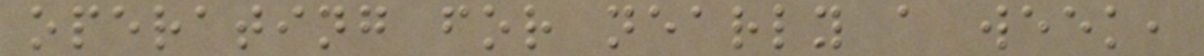operating for nearly a week,
